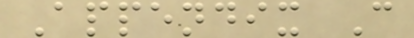Appendix C
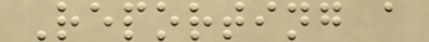Reporting a
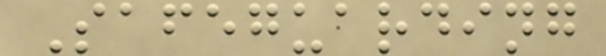Safeguarding
